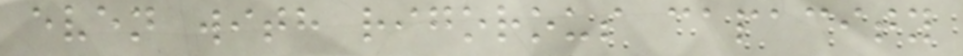even with rigorous capacity
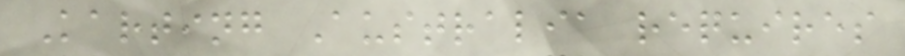Karting Australia requires
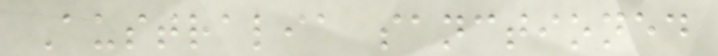Australia sanctioned
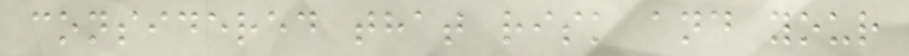considered that risk and your
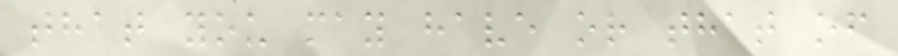that you may have or that of
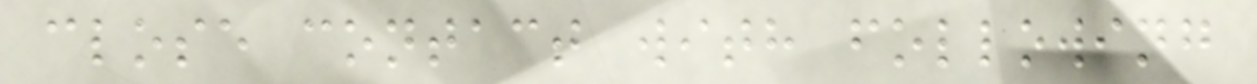close contact with following
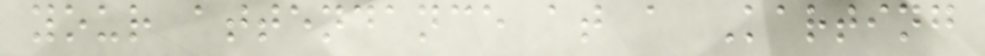your attendance at a Karting
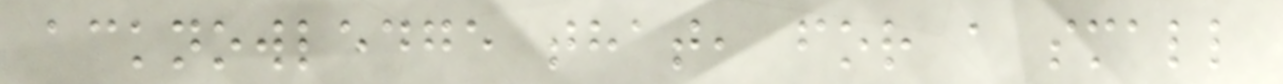acknowledge that, for a small
